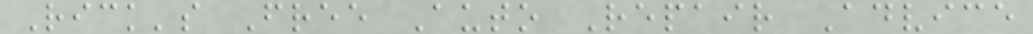Rick's Free Auto Repair Advice
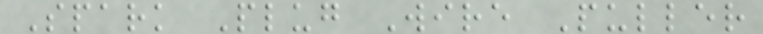Spark Plug Wire Puller
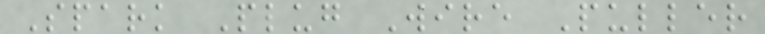Spark Plug Wire Puller
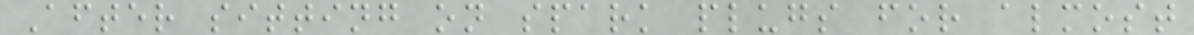After sitting on spark plugs for almost
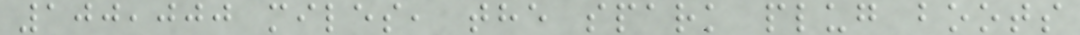100,000 miles, the spark plug boots
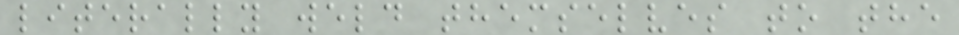literally weld themselves to the
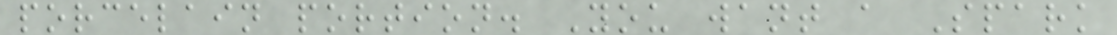porcelain portion. You want a Spark
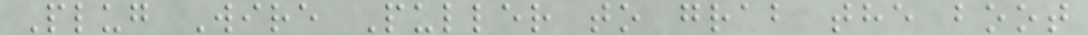Plug Wire Puller to grab the boot
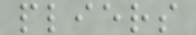pliers
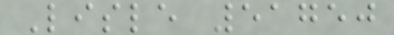Lisle 51750
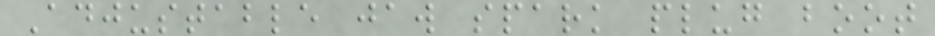Adjustable jaw spark plug boot
